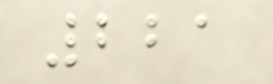221
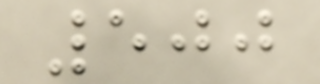500
